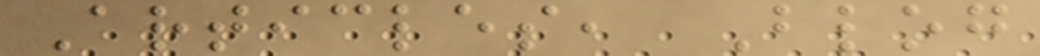Articles, Blog
